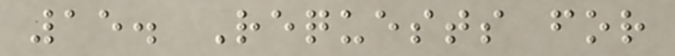15. Requests for
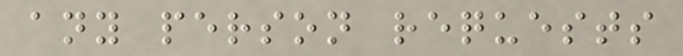any person requests
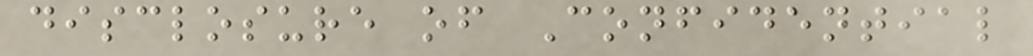disclosure of Confidential
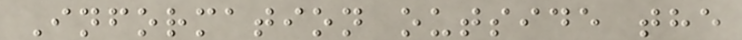Information outside the
